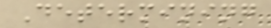Determining
